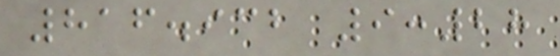816.932 9:28
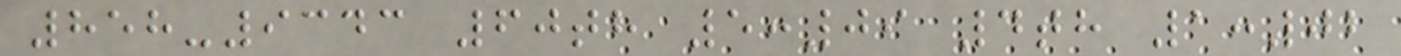858-9343 60th 5:09 4th 1:02
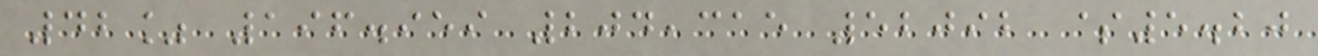42% 196.959 204,315 52092 $5.20
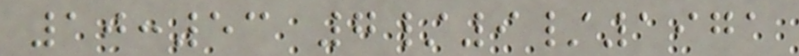10:53 7/9/1971
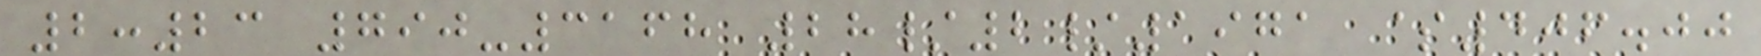2:23 790-3168 28/2/1971 $406.00
